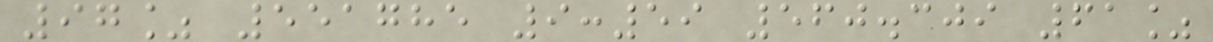97% 551785 9:59 560.309 61%
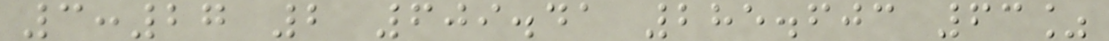3:27 2 609.41 285.603 63%
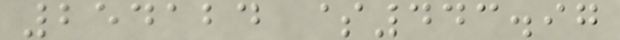254124 $443.97
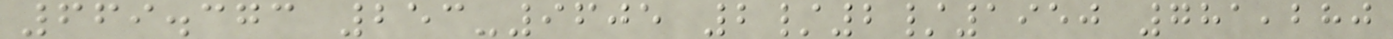669.373 253-9605 2/2/1950 781,280
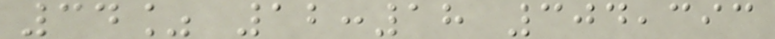34% 12:18 304,393
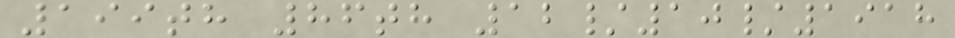199th 86th 12/10/1918
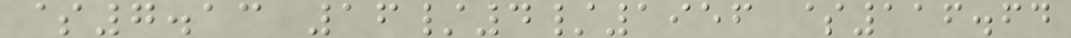$7.13 16/4/1956 $116.64
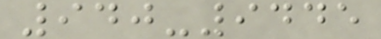940-9445
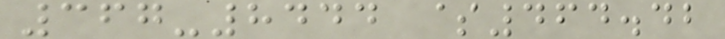367-8444 $464.42
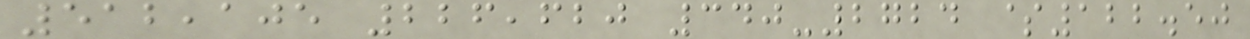512,105 226,620 340-2724 $122.50
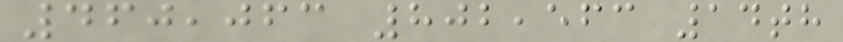460,063 802,563 14th
